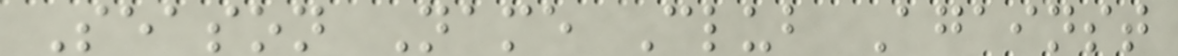Season Name Club Against
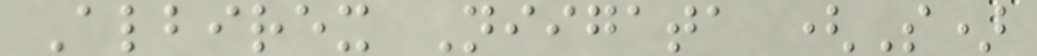Albirex Niigata (S)
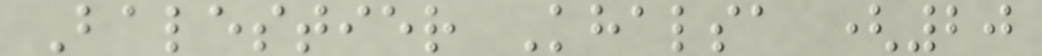Balestier Khalsa (20
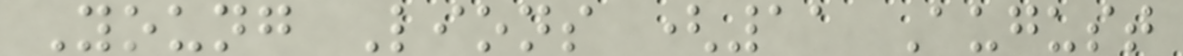Young Lions (11 August
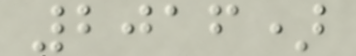2016)
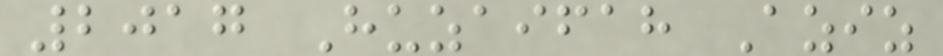2017 Huzaifah Aziz
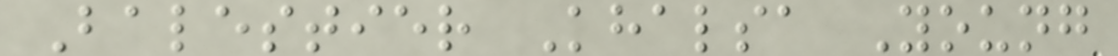Balestier Khalsa Young
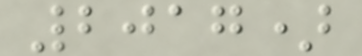2017)
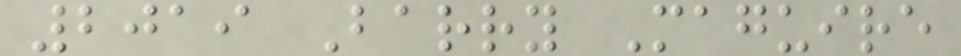2019 Barry Maguire
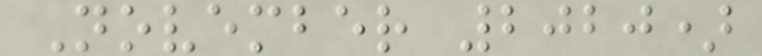November 2020)
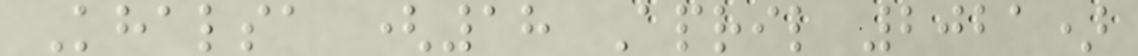Khalsa (18 April 2021)
